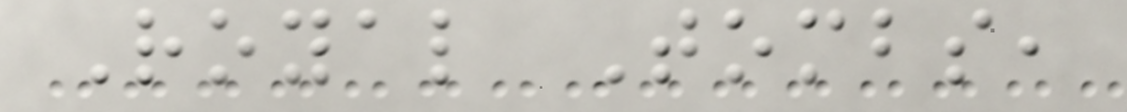Royal Tombs,
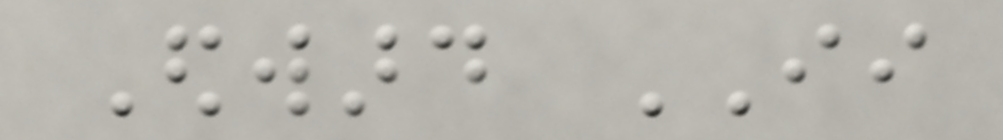Edward II
